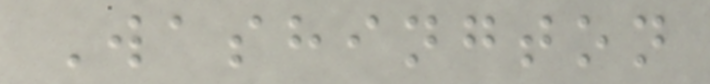Washington
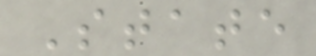State
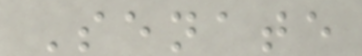Senate
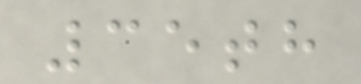35th
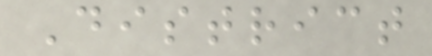District
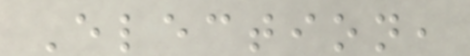Election,
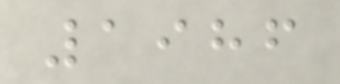1986
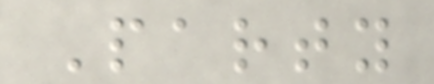Party
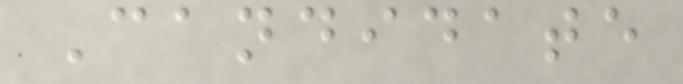Candidate
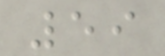59
